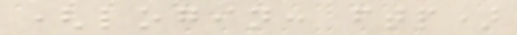(login: ftp)
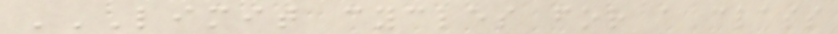LIMIT CYCLES FOR A CLASS
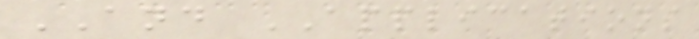AND APPLICATIONS
